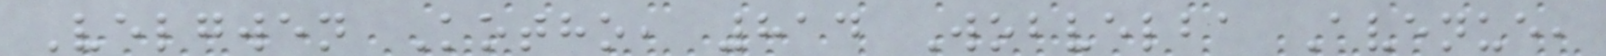Velgwen Kotho, 814 Wobvelba Avenue,
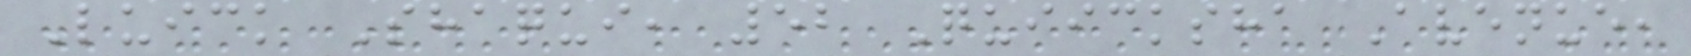Luick Shaqui, 52 Quiicksha Avenue,
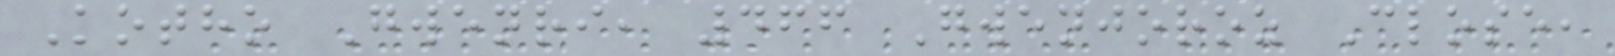Kotho Gwenri, 466 Gwenjoroz Close,
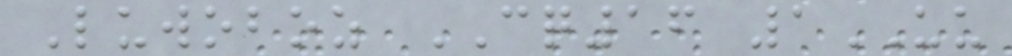Luwoboz CQ16 1UU
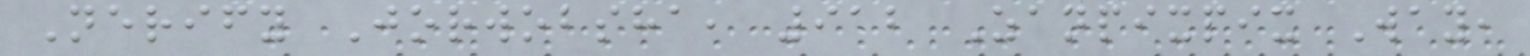Nerify Jorwobsha, 912 Zanpixpix Way,
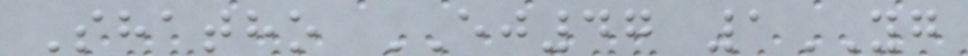Shatho EJ47 1YG
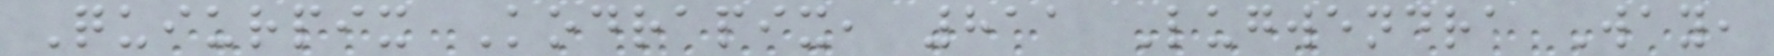Quiurpix Kodrapix, 811 Lugwendra Way,
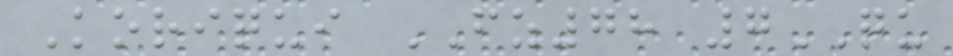Koriqui FZ78 7QU
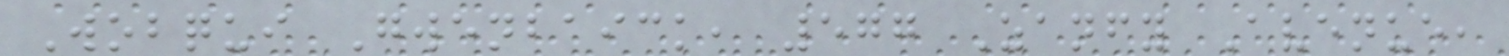Wobqui Gwenbaick, 577 Zanfy Avenue,
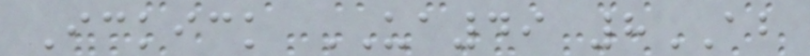Ickick UA49 8AB
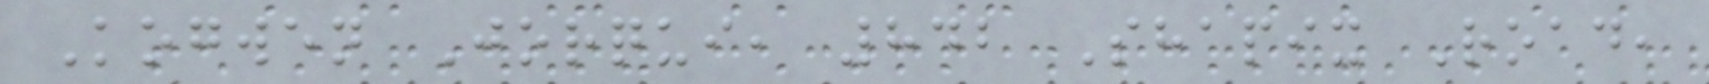Kogwen Jorqui, 842 Shapix Road,
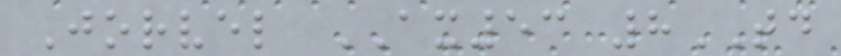Jorvel AX53 8TD
